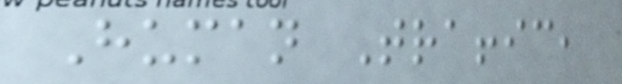Human Traffic,
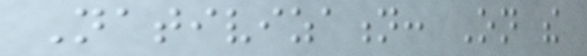Nativization: On the
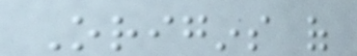Origins of
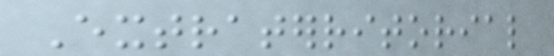Extraterritorial
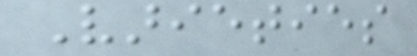Varieties
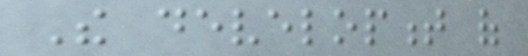The development of
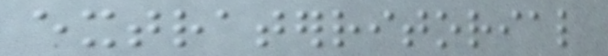extraterritorial
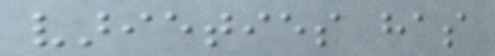varieties has
